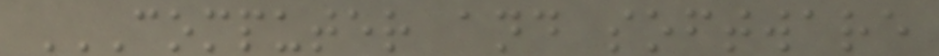COMPUTER AND SOFTWARE
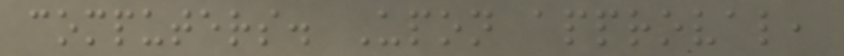computers. Upon approval,
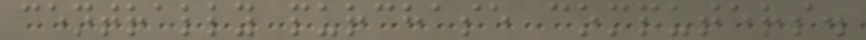centrally purchase computers.
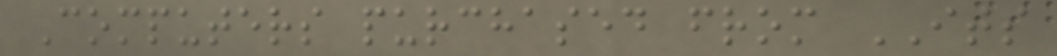Computers purchased from ITS
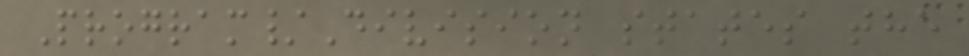Program/Division states the
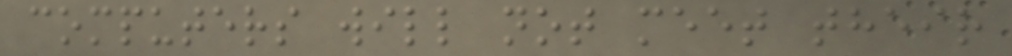computers will not meet their
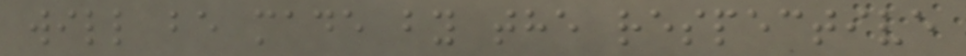will be made by the respective
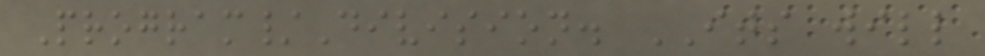Program/Division. ITS will
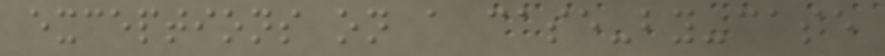exceptions on a case-by-case
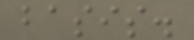basis.
